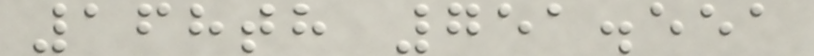168th 751.551
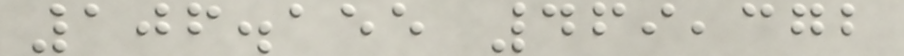106.155 469,372
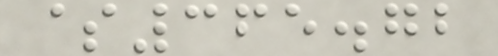$365.72
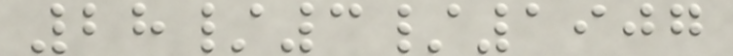28/3/1907
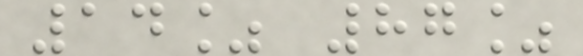14% 87%
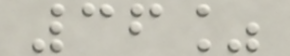36%
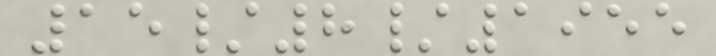15/8/1955
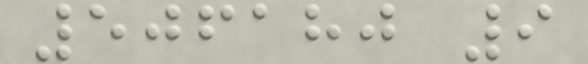506180 9
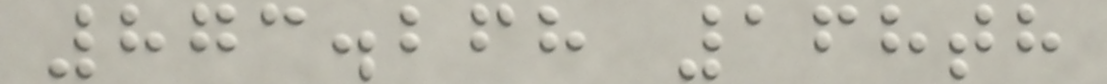873.268 168th
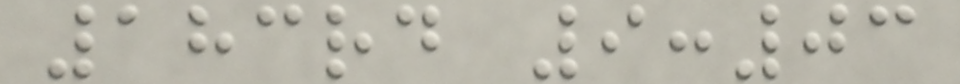183rd 9:03
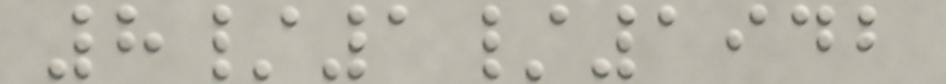8/1/1942
